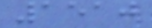1510
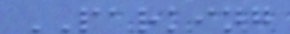PARKING
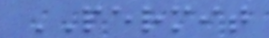PERMIT
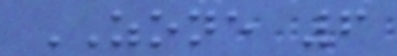ZONE 6
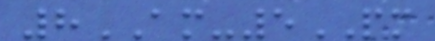8AM-5PM
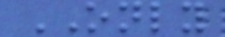ONLY
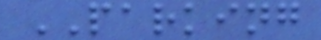PARKING
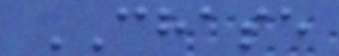CHASE
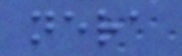nera
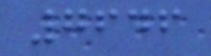7646
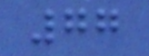77
